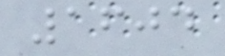1604
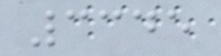3345
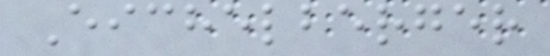Eichelberger
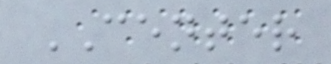CENTER
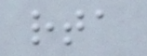rta
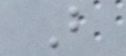B
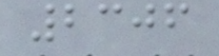2306
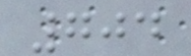704
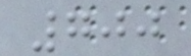700
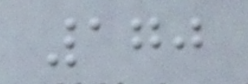170
